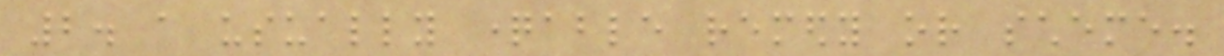2. a usually questionable remedy or scheme.
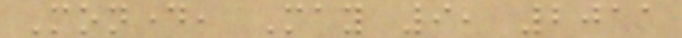Monday, May 9, 2011
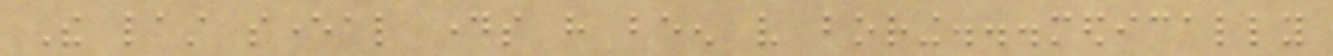The last several days have been very boring...medically
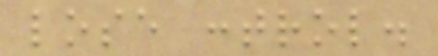lose control.
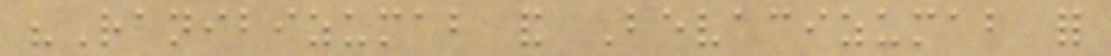"Ranibizumab and Bevacizumab for
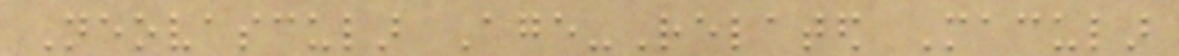Neovascular Age-Related Macular
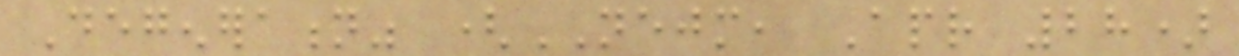Degeneration" (NEJM, Apr 28)
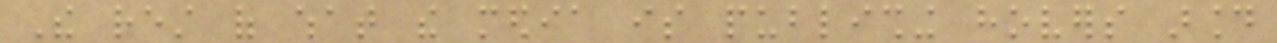The rest of what the media is publishing hovers around
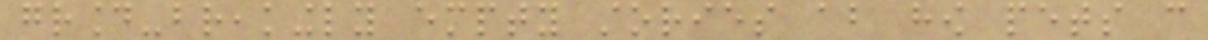ground-breakingly empty stories about how pets can
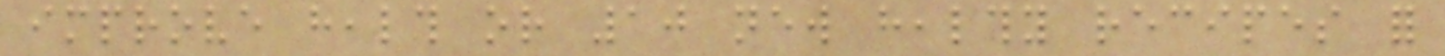improve health or 10 new healthy recipes for
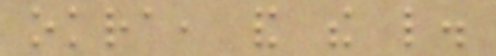okra, and the like.
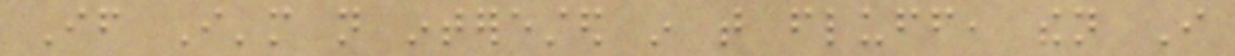If I'm not interested in that fluff, then I
